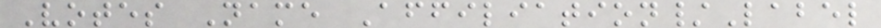Votes Name Affiliation/Label
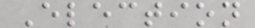Election
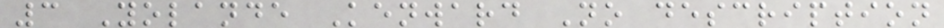3 Yolande Kenward No description
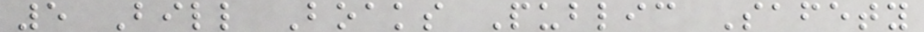5 Bill Boaks Public Safety
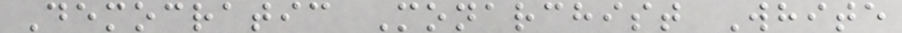Democratic Monarchist White
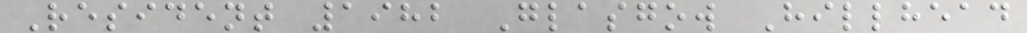Resident 1982 Glasgow Hillhead
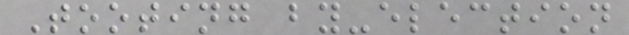Tooting by-election
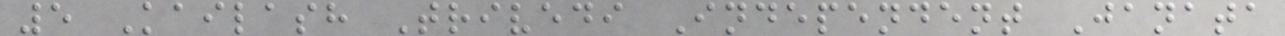5 Kailash Trivedi Independent Janata
